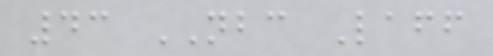43 NBC Laff
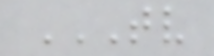TV
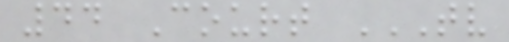44 Court TV
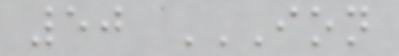50 ION
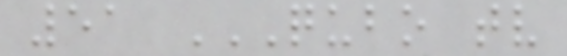51 QUBO TV
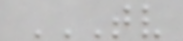TV
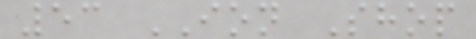53 ION Shop
